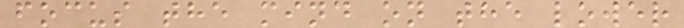focus the mind on the lower
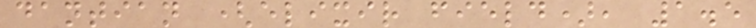dantian (elixir field), 1.5
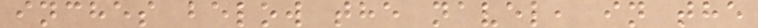inches below the navel, in the
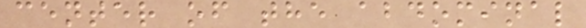center of the abdominal
